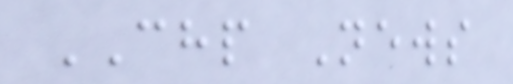CHP News
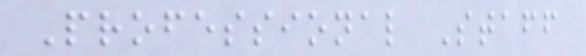Professional Staff
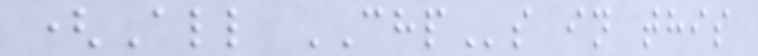(All CHPs in this
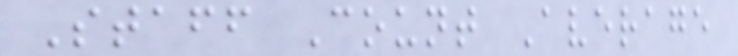Staff Count Average
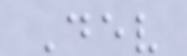Dev
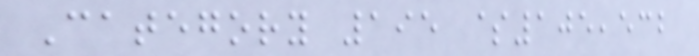Category 195 $105,532
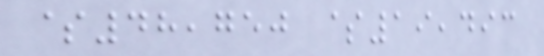$48,750 $19,493
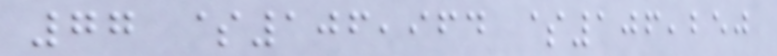77 $106,964 $106,250
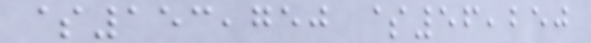$153,750 $56,250
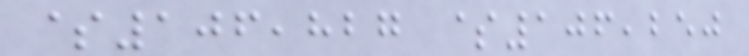$106,827 $106,250
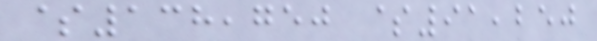$138,750 $91,250
